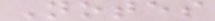Notes
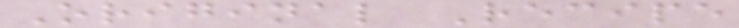Original Recipe
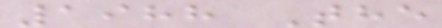1988 The
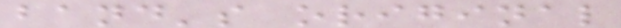band's original
